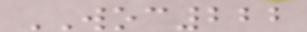WOC222
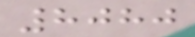8080
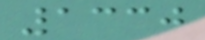1330
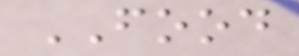FOOD
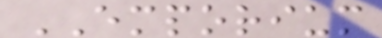EMPORIUM
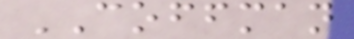COFFMAN
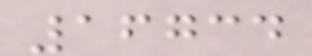16734
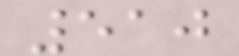510
